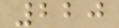220
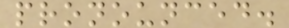pronounced.
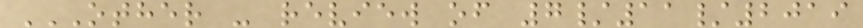OTHER - REVIEW OF 7/11/2019
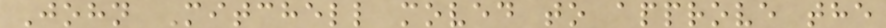John Mitchell moved to approve the
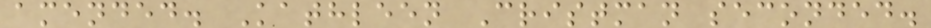amended. Kathleen Cristman seconded.
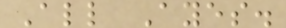All Ayes.
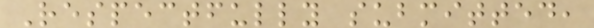Respectfully submitted,
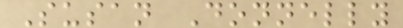Susan Donnelly
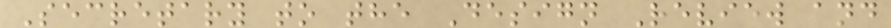Secretary to the Design Review and
